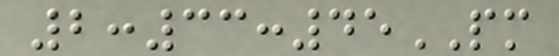2:33:45PM
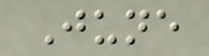June
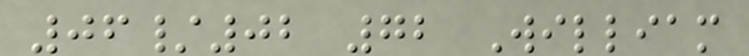06/02 72 William
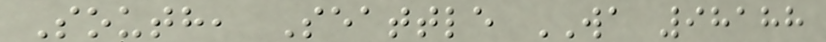South, Seattle WA 98188
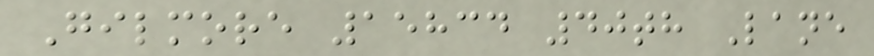Gilmore 15834 40th Lane
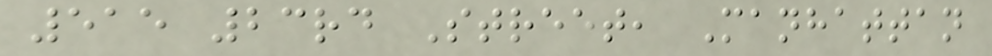515 23rd Street, Manhattan
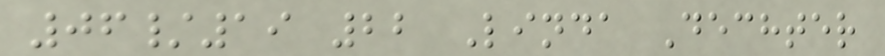06/19 22 Linda Dechter
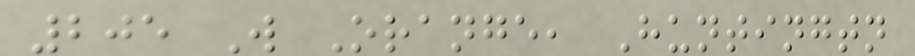205 W Orange, Huntingtn
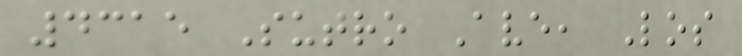4315 Sutro Ave, Los
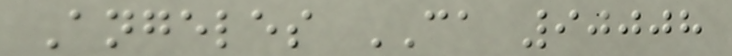Angeles CA 90008
